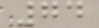74
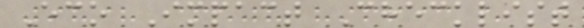Eco Impact Checklist
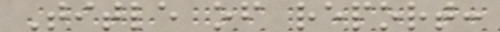Title of report:
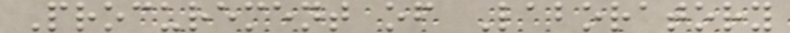Procurement of Laboratory
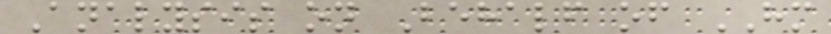Analysis on Behalf of HM
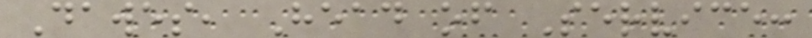Dawes, Head of Service:
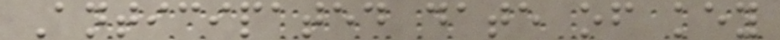Anticipated date of key
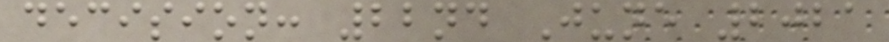decision: 22nd June 2021
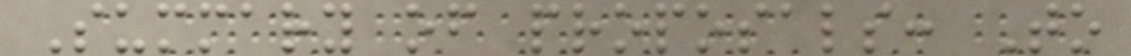Summary of proposals: To
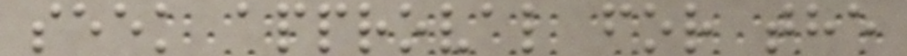seek approval for the
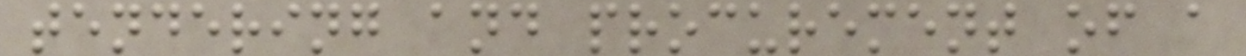tendering and procurement of a
